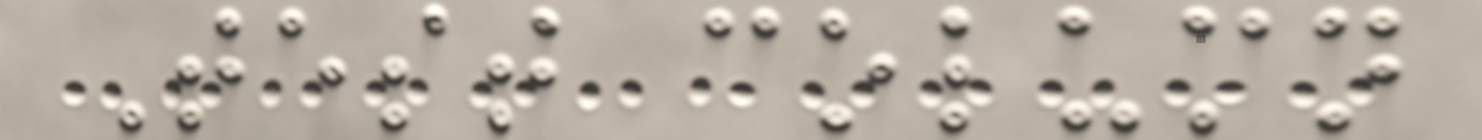Test column
